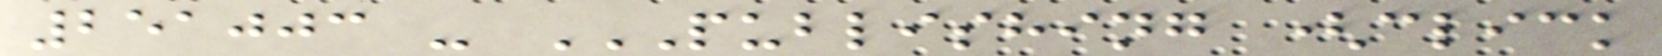251003 - PUBLISHING (CLICK
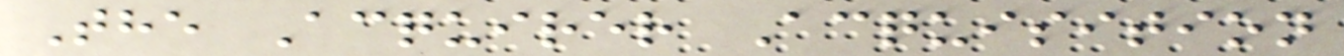The Acquirer Acquisition
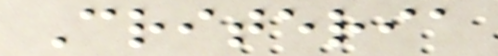Criteria
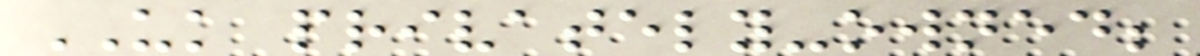UK privately-owned;
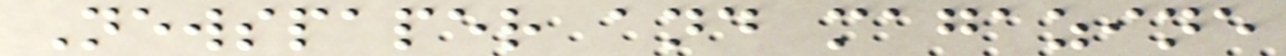Newspaper and magazine
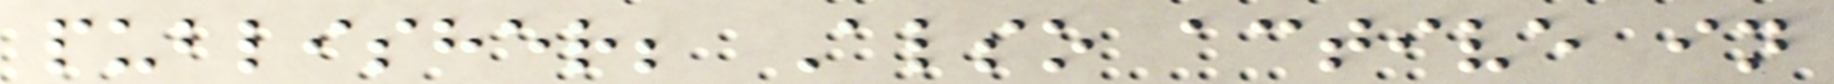publisher; Also active in
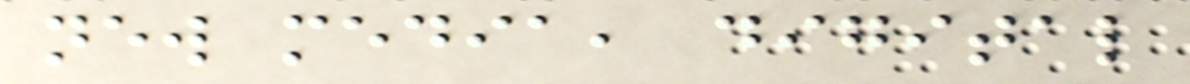new media, digital
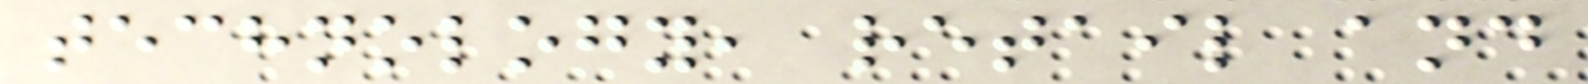technology, retail and
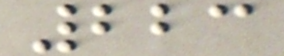223
